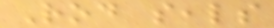Rod seals
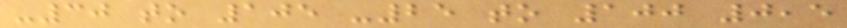-30 to 105 -25 to 100 0,5
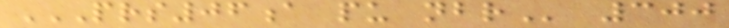PRS06A PU NBR 300
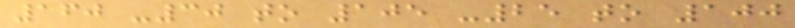160 -30 to 105 -25 to 100
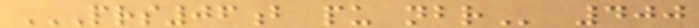PRS06B PU NBR 400
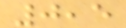0,5
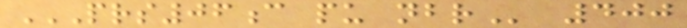PRS06C PU NBR 400
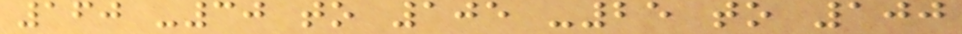160 -30 to 105 -25 to 100
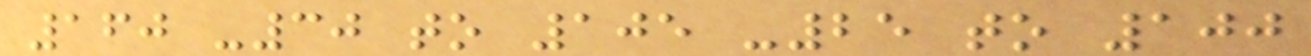160 -30 to 105 -25 to 100
